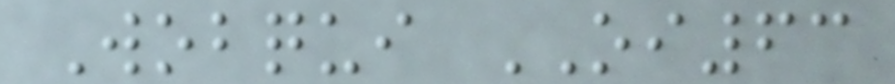Wobqui OI63
